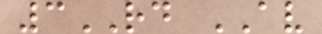3RD AV
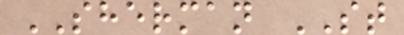SHERMAN ST
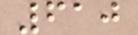610
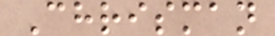Chrisman
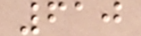610
